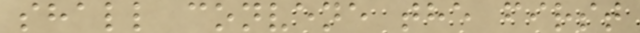shall convene the first
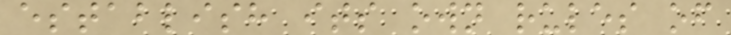establish its own rules of
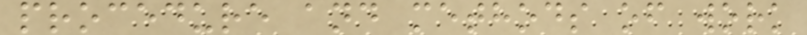procedure and methods of work
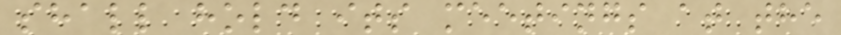shall hold its meetings at the
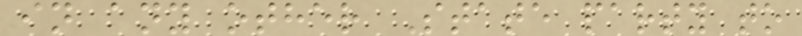in any other State party to
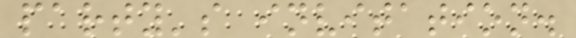party's invitation.
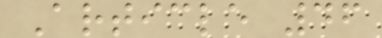Article 46
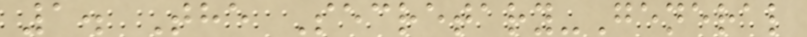1. The Secretary-General
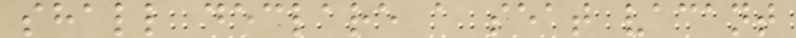shall declare a seat vacant
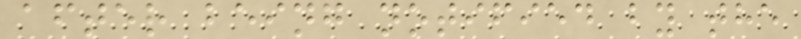after being notified by the
